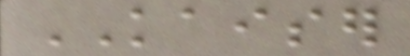KAISER
